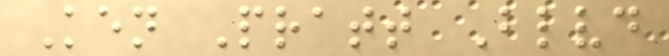Ken Pratt Blvd
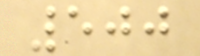500
